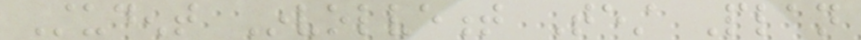Student Involvement Test Plan
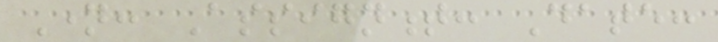Name: Assignment: Date:
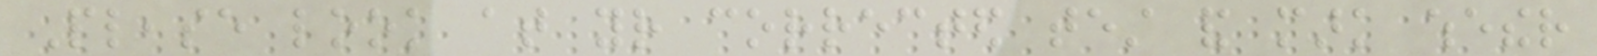Please look at your corrected test and mark whether
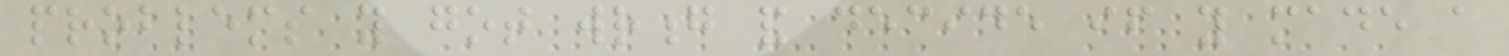problems you got wrong and decide if you made a
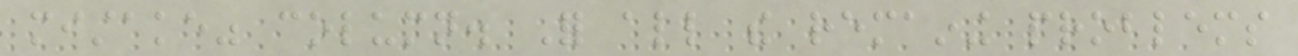mistake" column. For all the remaining problems
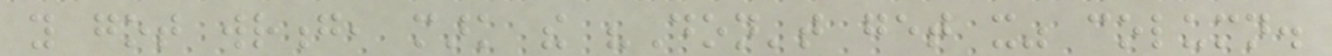you got wrong, mark the "Don't get it" column.
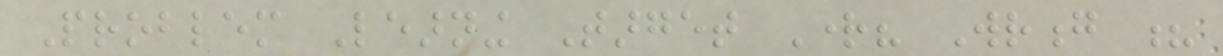Problem Learning Target Right? Wrong ?
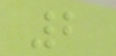2
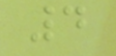4
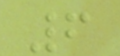6
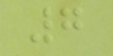7
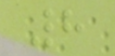8
